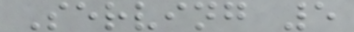Serving 5
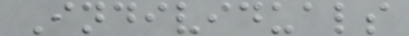Individuals
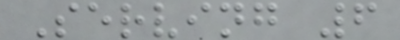Serving 6
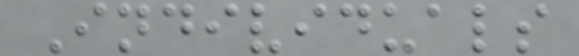Individuals
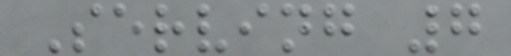Serving 7
